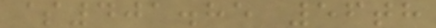$401.85 56th
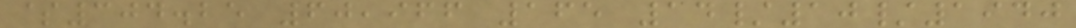$304.25 60,966 165 14/10/1940
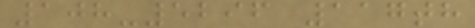108-5296 117th
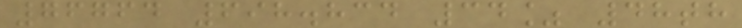76764 698.834 34% 48th
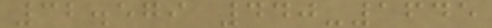32.579 440-1645
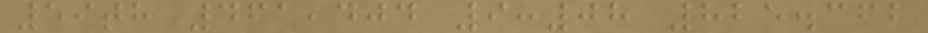59th 461,404 9:08 825.362
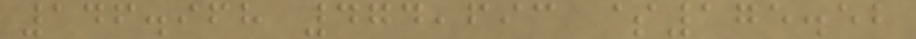146.968 474,693 $175.52
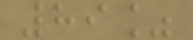89%
